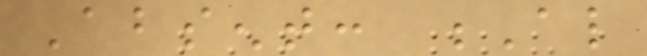Absent: Al
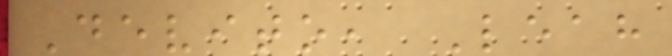Devito, Leah
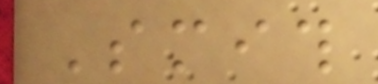Smith
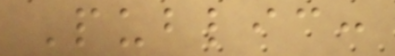Public:
